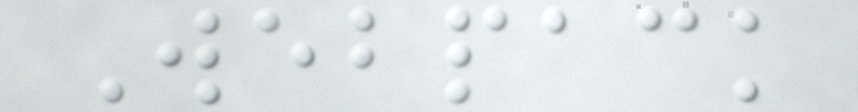Webpack
